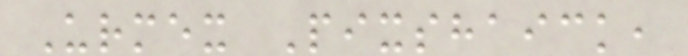Urmex Pixshaick,
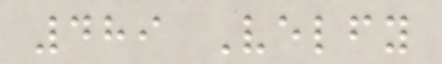489 Velfy
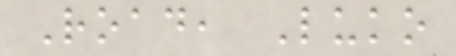Road, Luko
